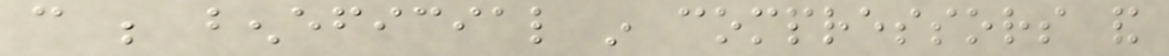can be beneficial in compressors and
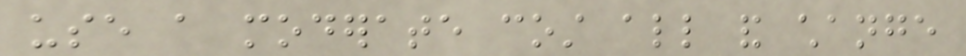use a moderate cost all and change
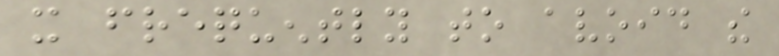it frequently to avoid the
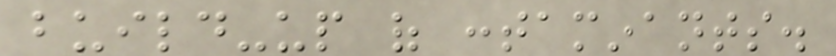build-up of contaminants.
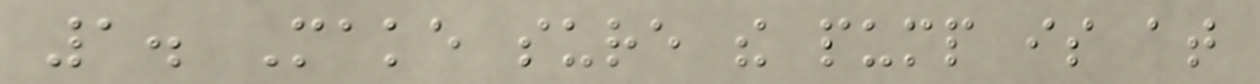1. Make sure the pump is at
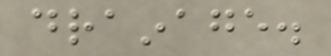drainage.
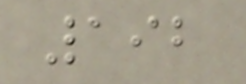192
